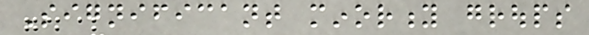Significant minority groups
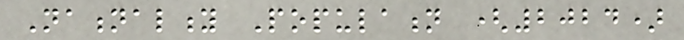Nationality Population (2024)
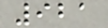921
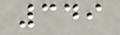349
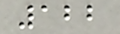122
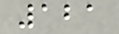121
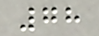78
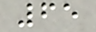65
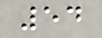54
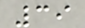39
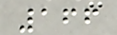166
